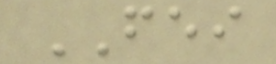FEI
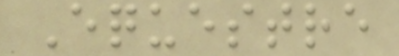Equestre
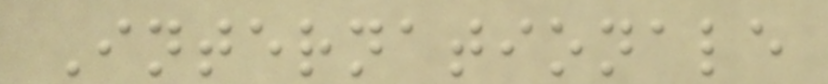Internationale
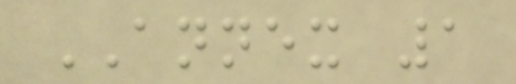ANNEX 1
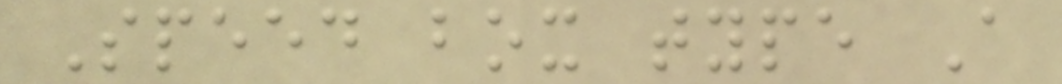Speed box type A
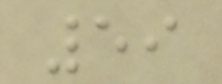59
